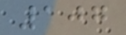107
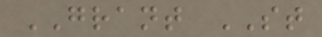GRANT ST
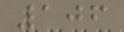106
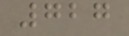727
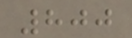800
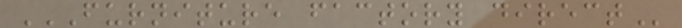FURNITURE FACTORY DIRECT
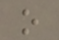o
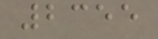2355
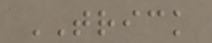TRICK
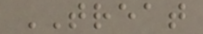TREAT
